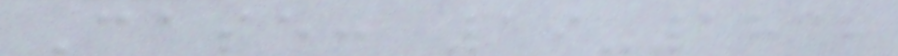Case: 19-1838
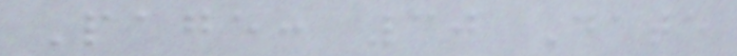Page: 30 Date
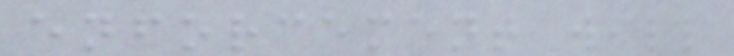enforcement will
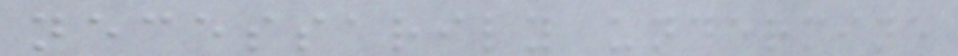necessarily undermine
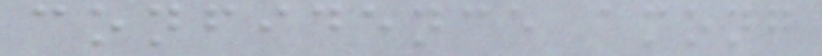confidence among
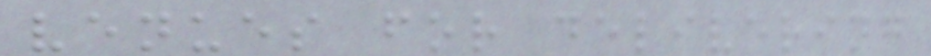venues for delivering
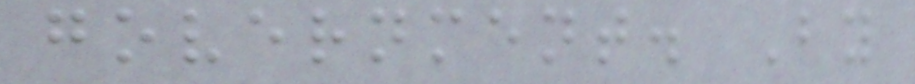government. By
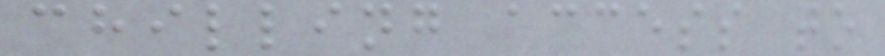chilling access to
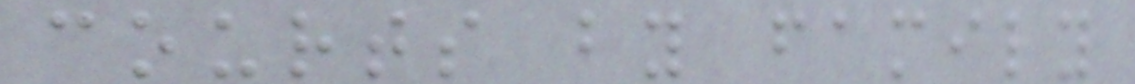courts by family
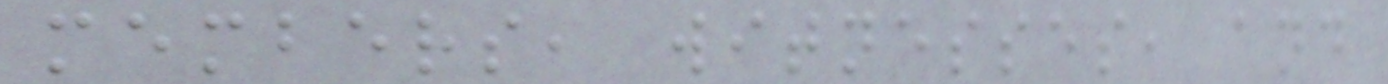members, witnesses, and
